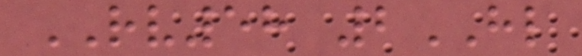RV58 2HL
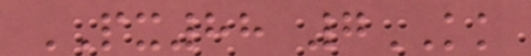PX88 7KK
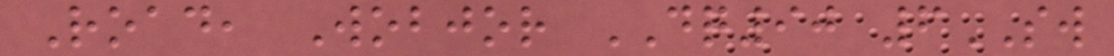Road, Wobjor DQ90 6SW
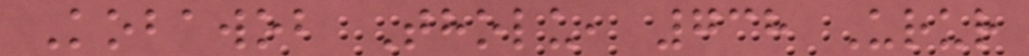Kobawob Tholu, 738 Urur
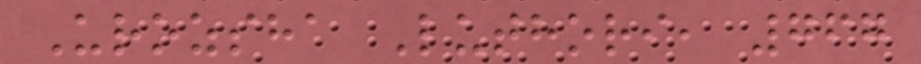Urozsha Luthori, 767
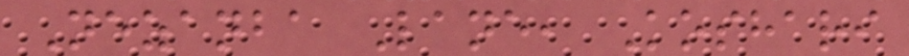Nezanba Lane, Koshari
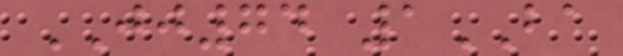JJ74 1BA
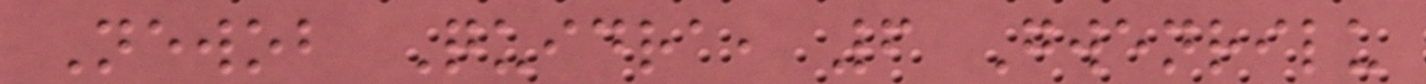Newob Quidra, 6 Gwenrilu
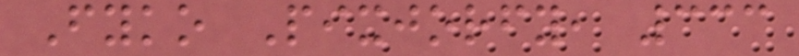Fyko Pixjorfy, 333
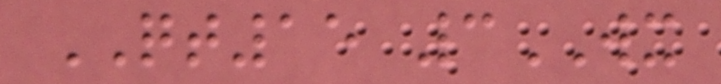QT15 3WX
